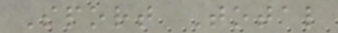Sport Total
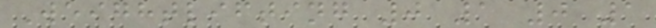Weightlifting 0 1 0 1
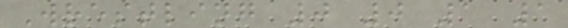Wrestling 0 0 1 1
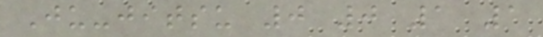Ju-jitsu 0 0 1 1
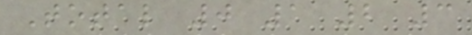Total 0 1 2 3
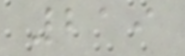219
